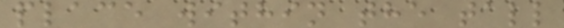place within the tall
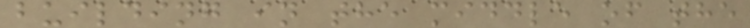building in the middle of the
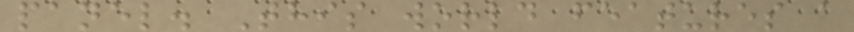panel. This world features a
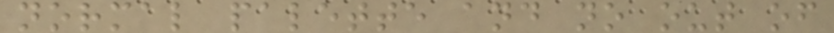normal palette and no out of
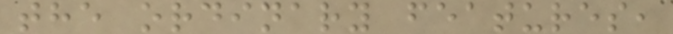the ordinary features,
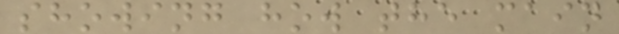showing how the main
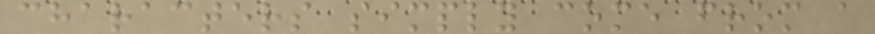characters simply come from a
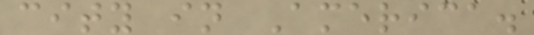city in America.
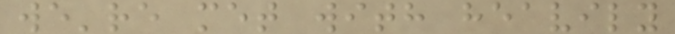we're met with heavily
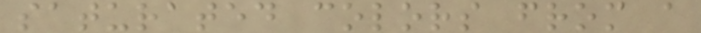saturated colors from a
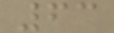63
